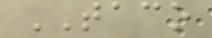TACO
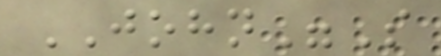JOHN"S
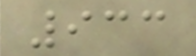933
